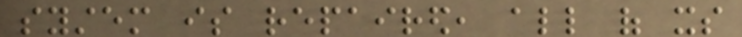system is repaired, all of its
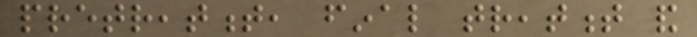pretreatment, final treatment and
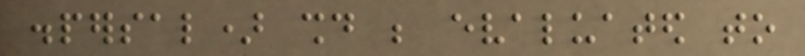dispersal) should be evaluated to
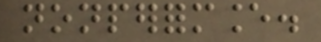nonperformance.
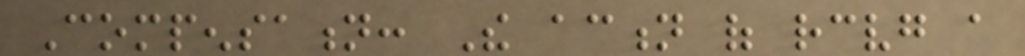Compensation: The action of receiving a
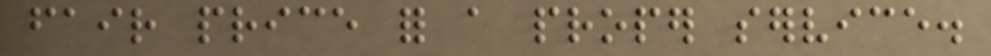fair price for a proper service.
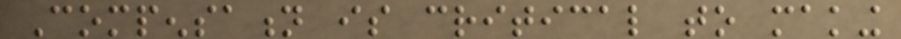Compensation is critical to making
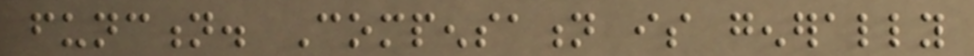function. Compensation is generally
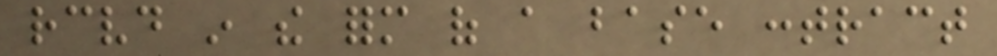received in the form of a base contract
